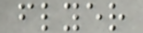flyer
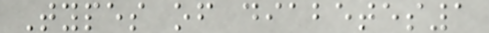Types of diabetes1
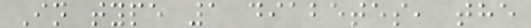In type 1 diabetes, the
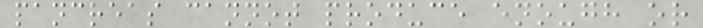pancreas cannot produce enough or
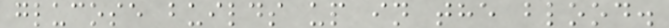glucose builds up in the blood.
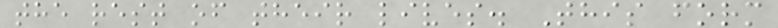the rest of their lives. This form
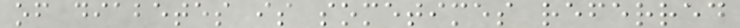of diabetes is sometimes referred
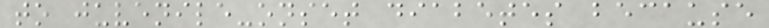to juvenile-onset diabetes because
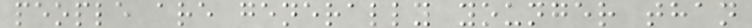people are generally younger than
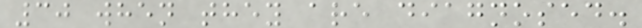30 when they are diagnosed.
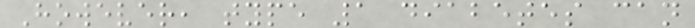However, type 1 diabetes can
